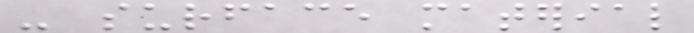- surface material
